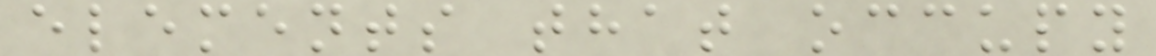elements that occupy
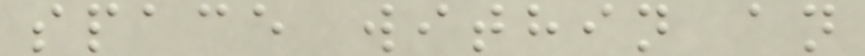space within an
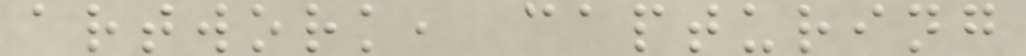artwork, capturing
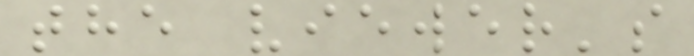the viewer's
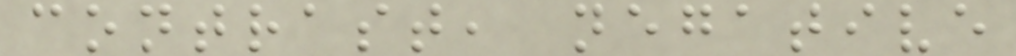contrast, negative
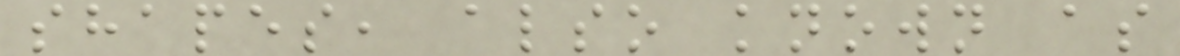shapes, also known as
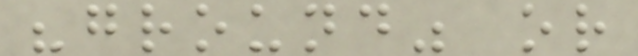"ground" or
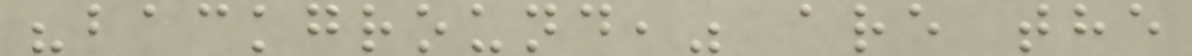"background," are the
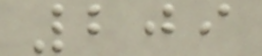209
